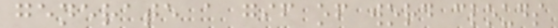generate a gif of word clouds
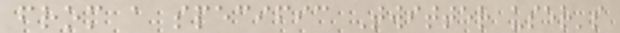from a specific Twitter user's
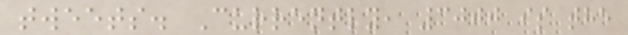tweets. Currently, 3000 is the
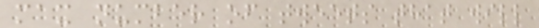max number of tweets that will
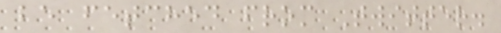be fetched from Twitter.
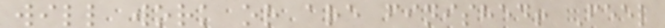will work or are finished! Feel
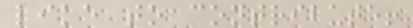like to contribute!
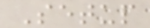Setup
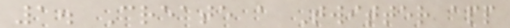1. Create a Twitter app
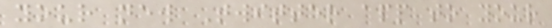your new Twitter app to your
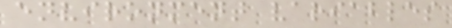environment variables
